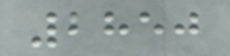2850
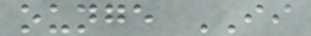ounge II
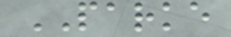PARKE
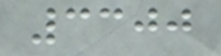3300
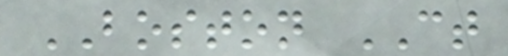BOSTON CT
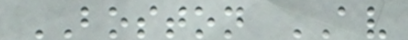BOSTON AV
